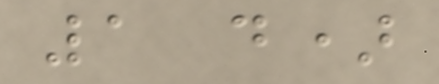1 d)
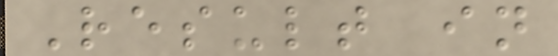Result in
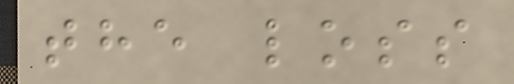the loss
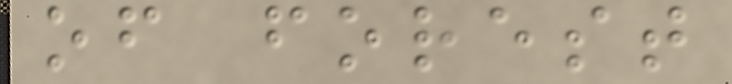of forest
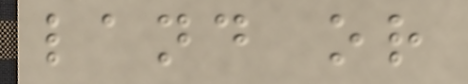land or
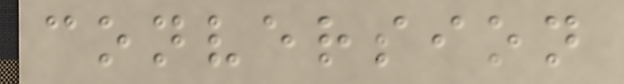conversion
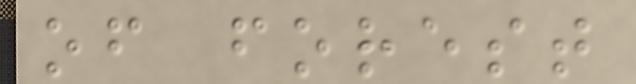of forest
